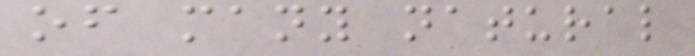of many natural
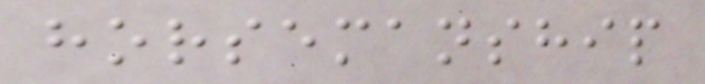horsemanship
